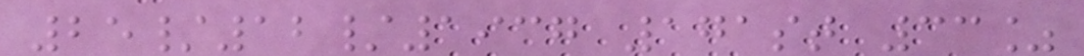25/12/1937 171st 33%
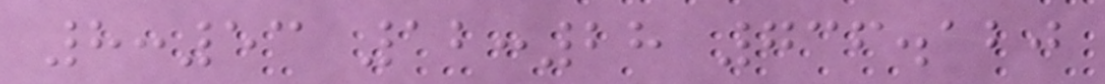8:53 12:28 736.120
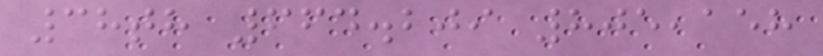38th 664.209 805,158
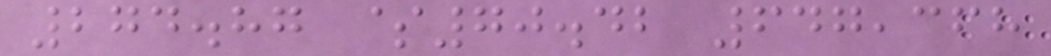274.87 $70.42 647,368
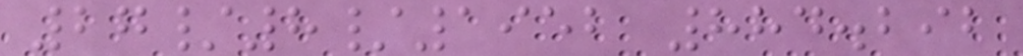27/8/1952 884.292
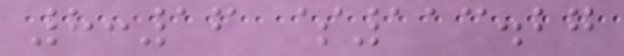8:16 $113.27
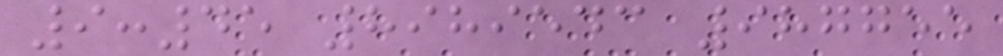9:45 8989543 987755
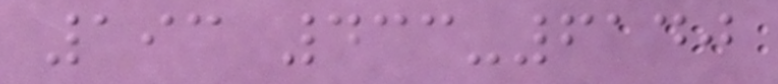193 433-6140
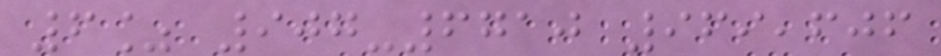6% 907-6710 969,606
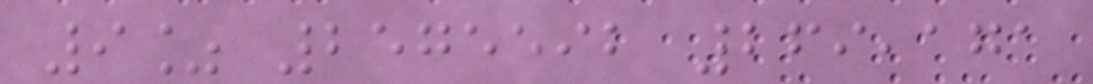9% 2575592 269,171
